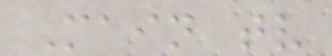Main tv
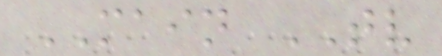MAIN TV
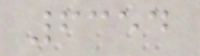6354
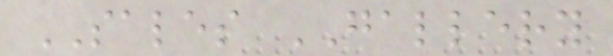SALES GALLERY
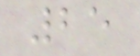25
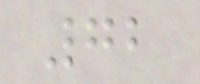72
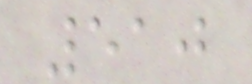510
